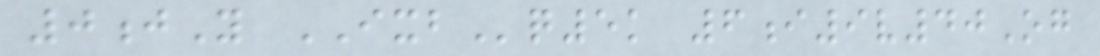0jY IXBq5k 6i9v40Og
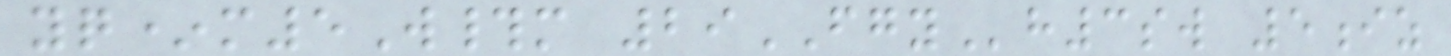yq*m5W#m 29FGYh3sw 5iz
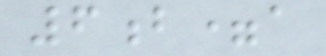6b=a
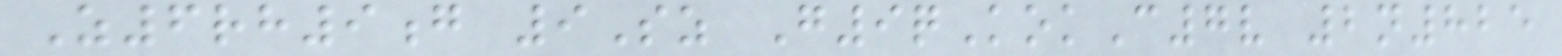Z6rh9g 9Sz G9qKokC7v 2n825
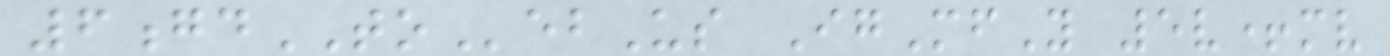6gdTOebUs IgMfY 5v+mv
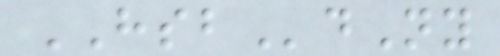HSBdNy
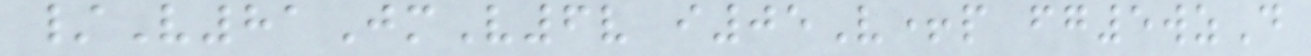/V81JmV6v i05V+p fg5wzD
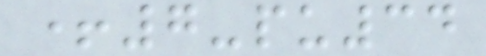+7-pu34
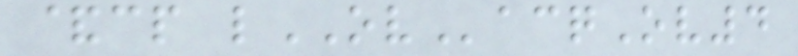&cp lOVacqOv4
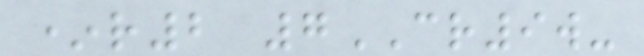*r2 7CR9w-
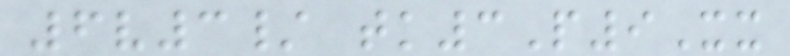6v3/ tk3P9Xx
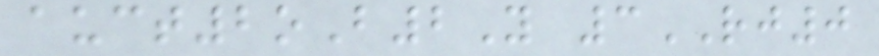auct2oB2Y 3RJ0
